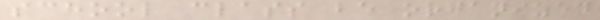school class be organized
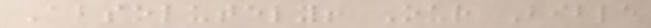Absolutely! Our Bible
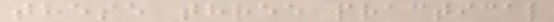these three practical
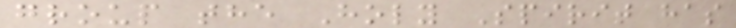group the Holy Spirit has
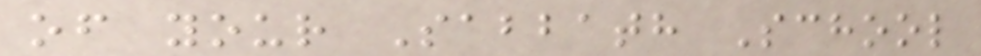of your Sabbath School
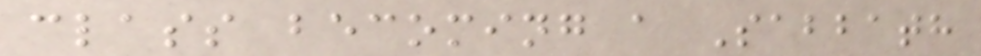class becoming a Sabbath
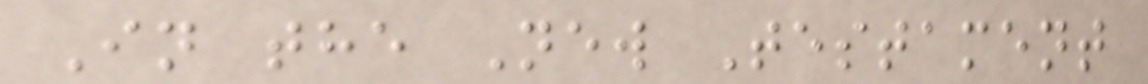In the New Testament
